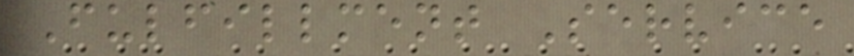Fulfillment Service
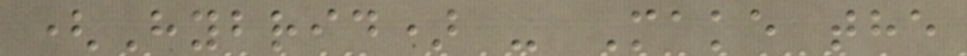(Hybrid) - Make the
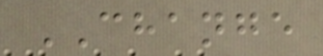CHANGE
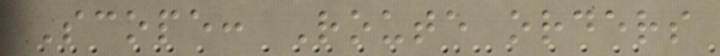Scope: Route orders
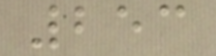253
